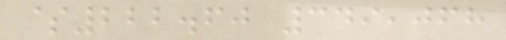$222.60 349,068
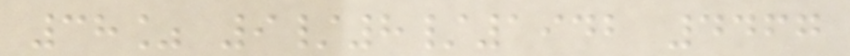38% 9/8/1942 4467
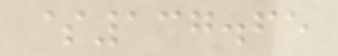$137.65
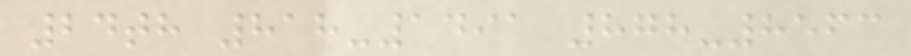24th 818-1491 878-8563
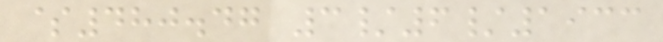$480.47 3/6/1933
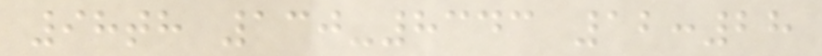98th 130-8343 12:28
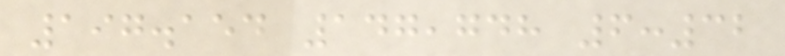197.154 147,748 6:32
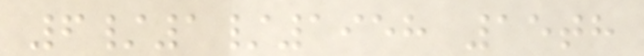6/1/1958 15th
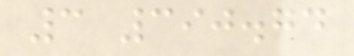3 390.74
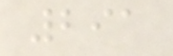291
